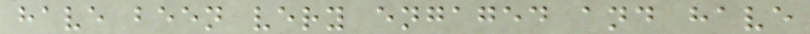have been very engaged and have
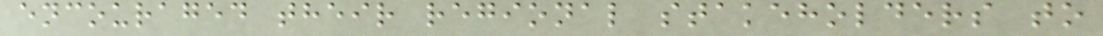encouraged their regional stakeholders to
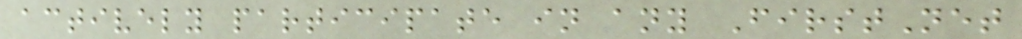actively participate in any FirstNet
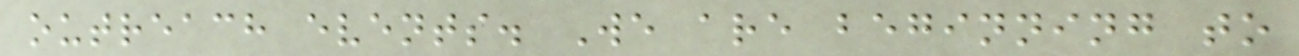outreach events. We are beginning to
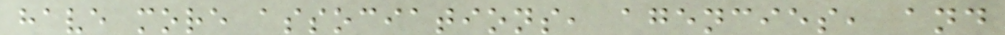have more associations, agencies, and
